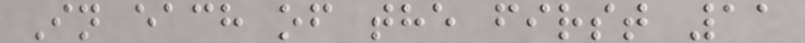In each of the first 11
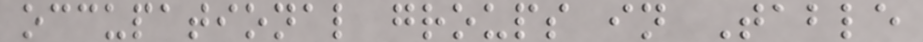occupational groups in Table
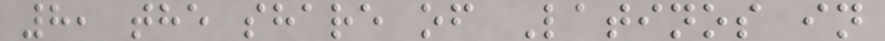8, the share of Latinos in
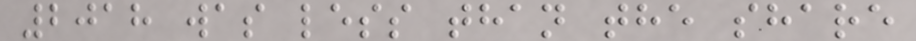2018 was less than the share
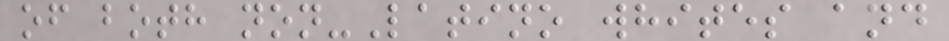of both non-Latino whites and
